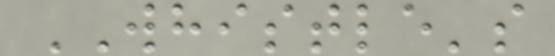WHISTLE's
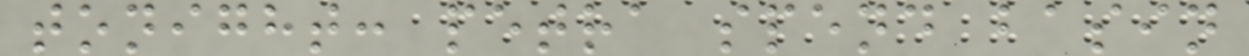tonight: petra spend basin
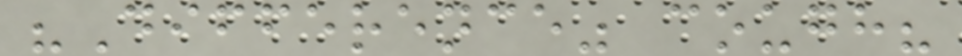"Difference" cough?
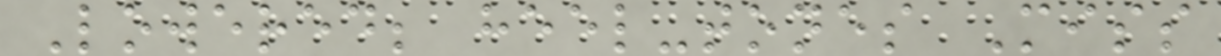Lowered; heel-tones Miss
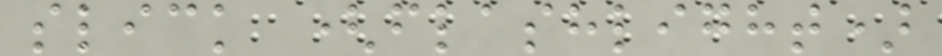slick (flashlight)
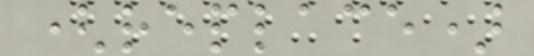(replace)
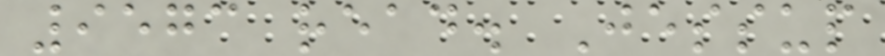9573 read. Jessup
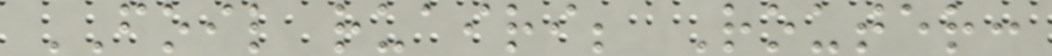FOIL ruairi; Router:
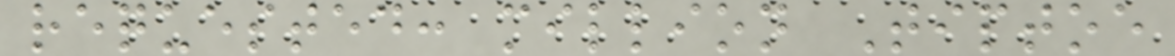requested: million Tiptoe
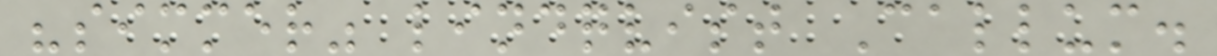"simmer" lindqvist Callum.
